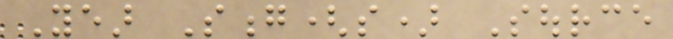Year Song(s) Source
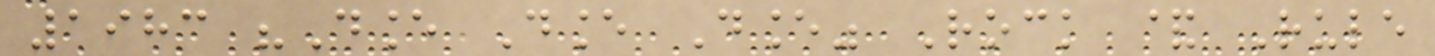1983 "Dance Dance Dance" Rock & Rule
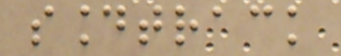soundtrack
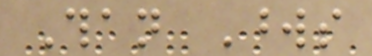Than Words
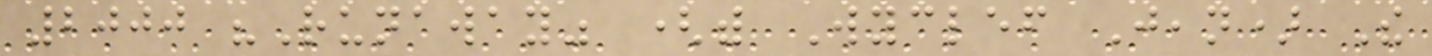2000 "Runaway" (with Wyclef Jean) The
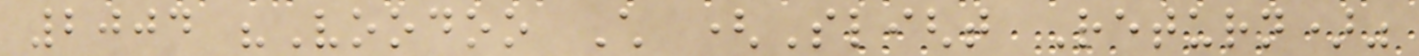2004 "Voodoo Child (Slight Return)"
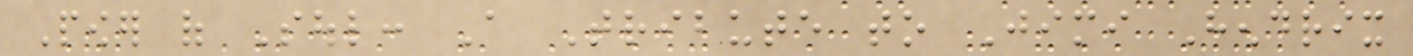Power of Soul: A Tribute to Jimi Hendrix
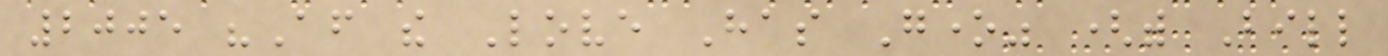2005 "After the Love Has Gone" (with Bill
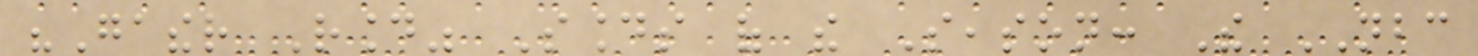"Gather Round" Sounds of the Season: The NBC
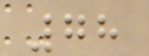78
